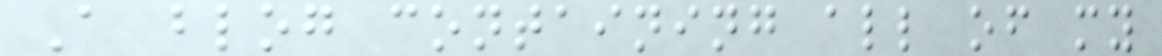A blog containing all of my
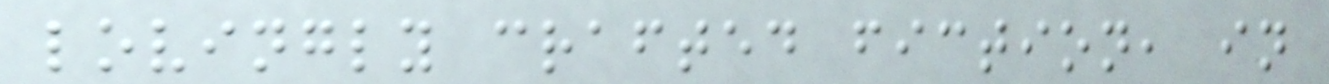lovingly crafted fiction, in
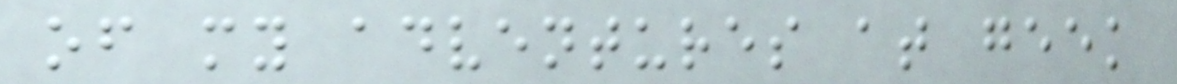of my adventures at geek
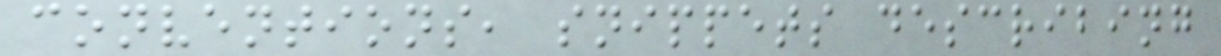conventions, snippets describing
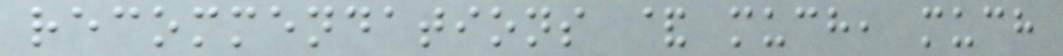recommendations & much, much
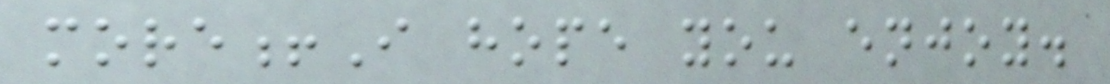more!I hope you enjoy.
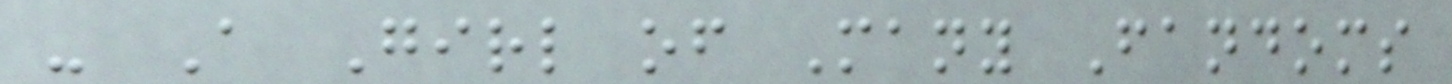- A Girl of Many Fandoms
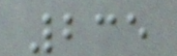235
